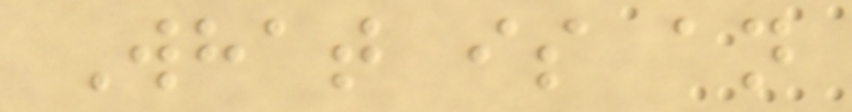What is an
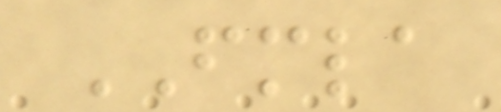FMLA
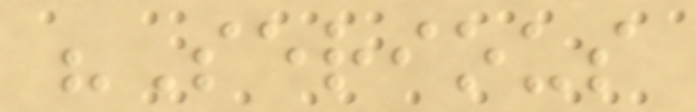"Serious
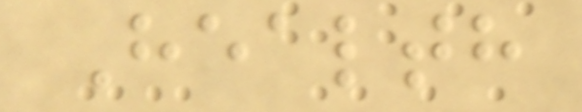Health
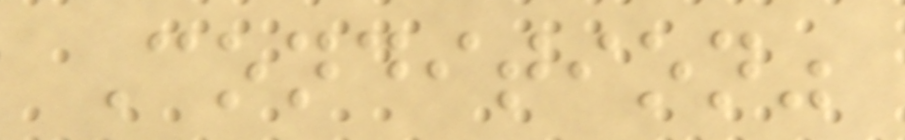Condition"
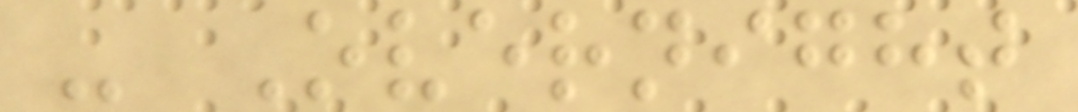- Overnight
